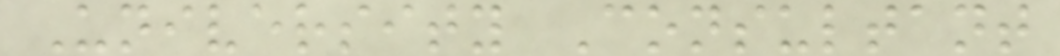University Consultant
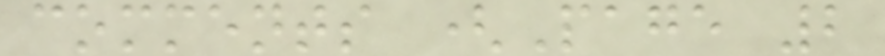comments (Page 2
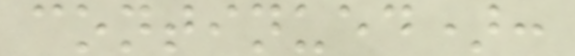continued):
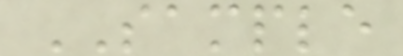SAMPLE
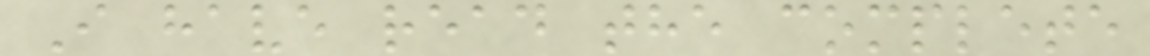I have read the complete
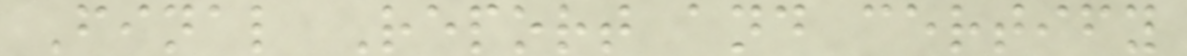Final Report and certify
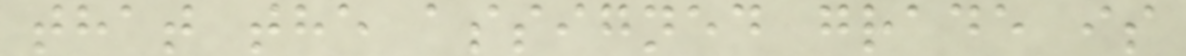that the assigned grade is
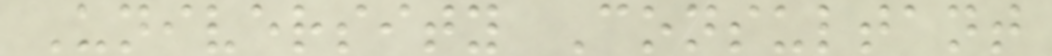University Consultant
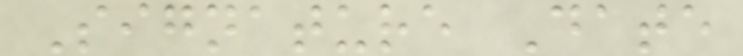Signature Date
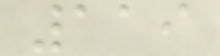119
